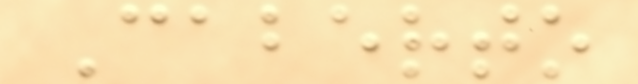Caberto
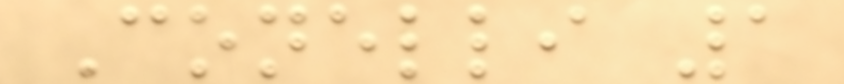Conelli 1
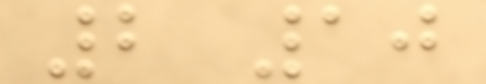2 10
